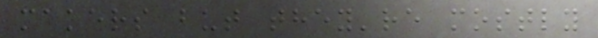makers but they're mostly
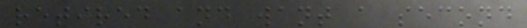retired and want a second
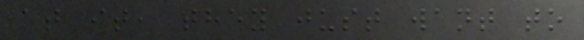at it, they just want to
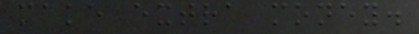make extra money.
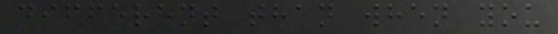different than when you
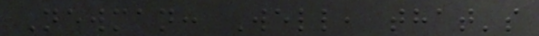Newman: Well, that's
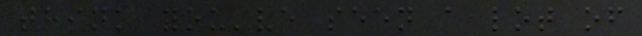think you've seen a lot of
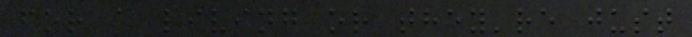for a living or they're just
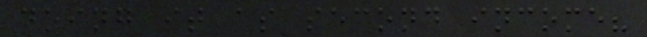doing it as second income?
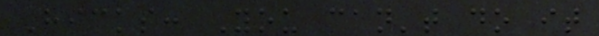Hicks: You can't do it
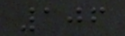106
